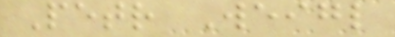Petr Weigl
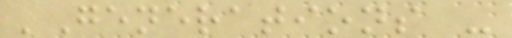'Generations -
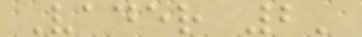Vader 2'
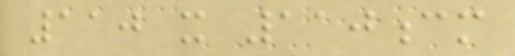110 x 110cm
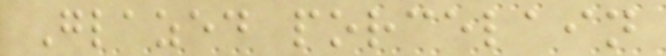Glazed porcelain
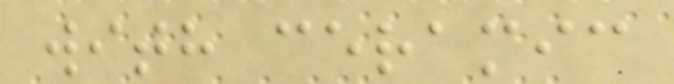with ceramic
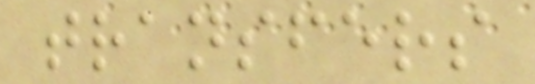transfers
